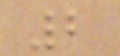2
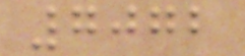7072
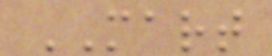MART
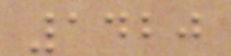1420
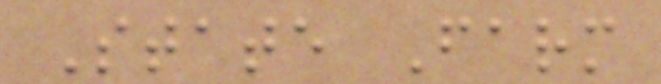State Farm
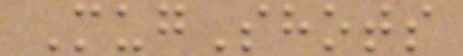MugShots
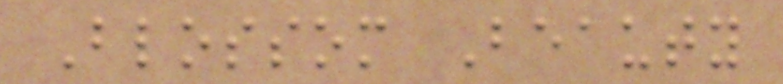Blossom Beauty
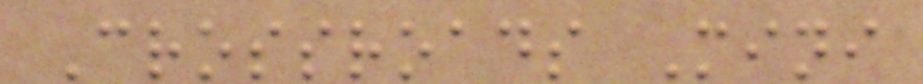Crossroads Mini
